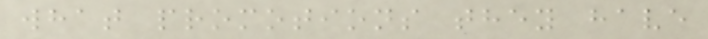what promotions they have
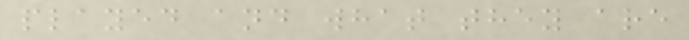played and what they are
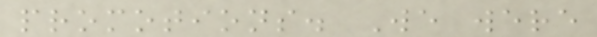promotions. We were
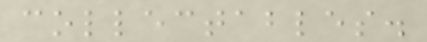collectables.
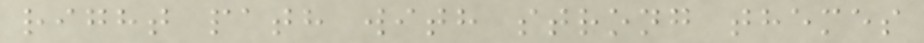right path with strong themes
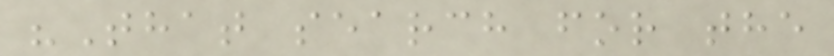"That search for the
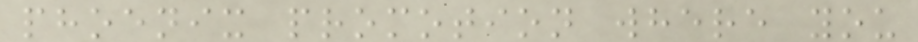phoenix promotion where you
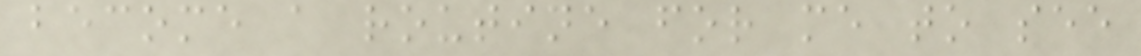become a routine for me to see
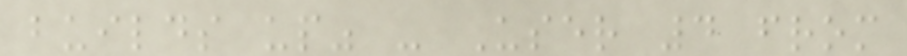builds up" - User 4 from
